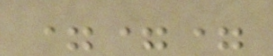===
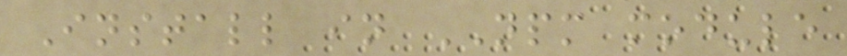Install in NPM module
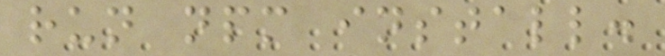run npm install.
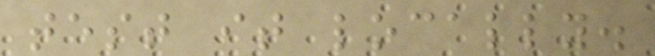test it locally.
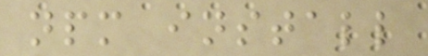npm install
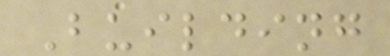Building
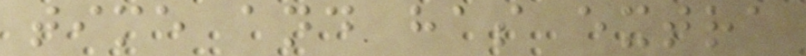time and has extra
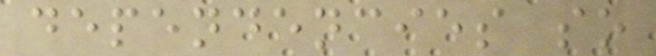dependencies so
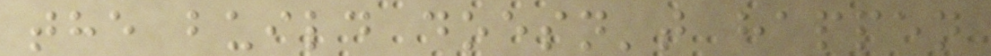the build doesn't happen
